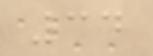34
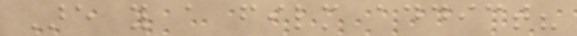Are you a film addict?
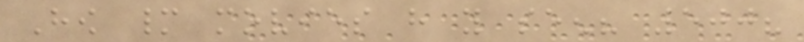How many movies have you seen? 500?
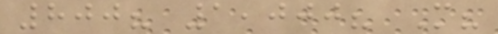800? 1,000? More?
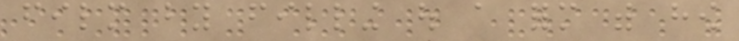film by filling out a form with how
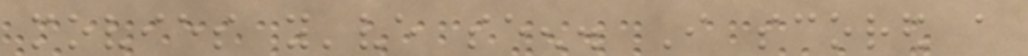movies you've seen. I scored a
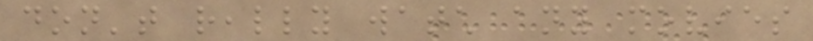don't really watch any movies
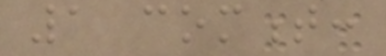1 comment:
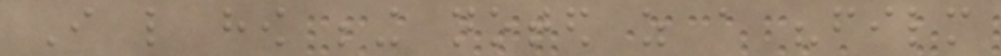I like how being noted as a "film
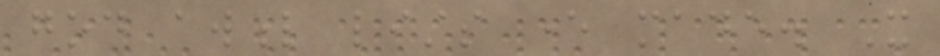god awful lists ever made. It
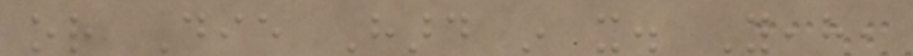or Die Hard in it. Yeah,
